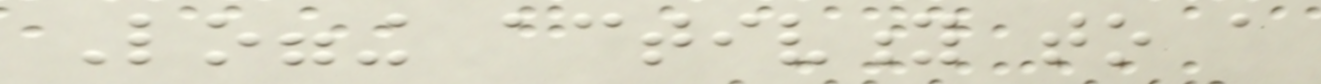Logging activity to a
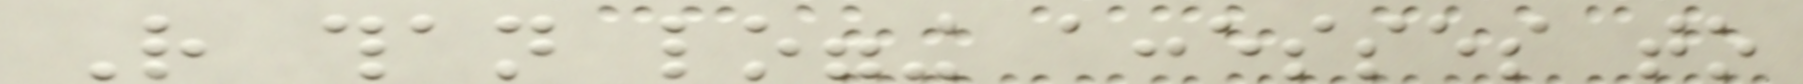Rather than logging accesses to
